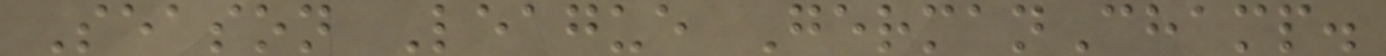Season League GermanChamp.
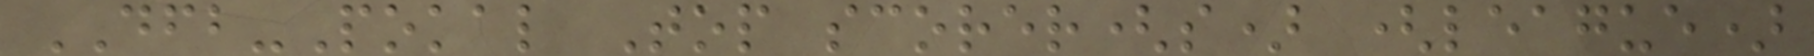DFB-Pokal Top scorer(s) (league)
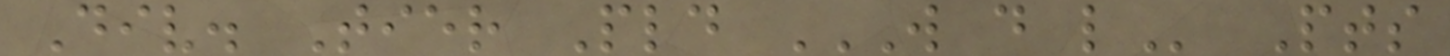Div. Tier Pld W D L Pts
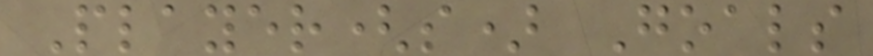Player(s) Goals
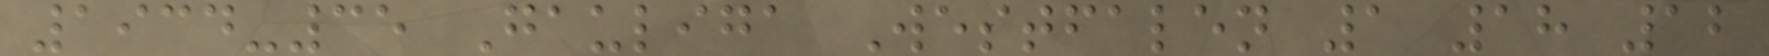1934-35 Gauliga Westfalen 1 18 12
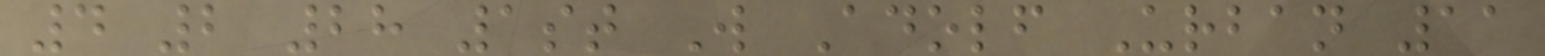4 2 28 1st W Adolf Urban 11
